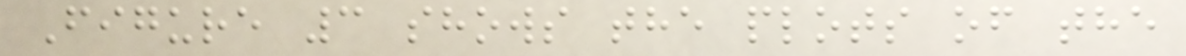Figure 3 shows the plots of the
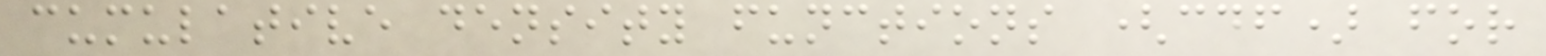cumulative density functions (cdf) for
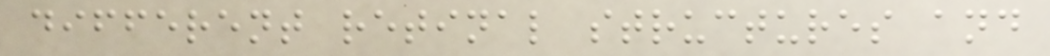different retinal structures and
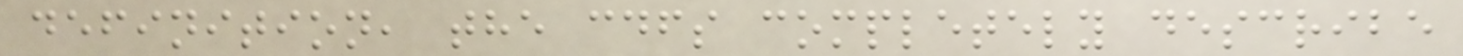definition, the cdfs completely describe
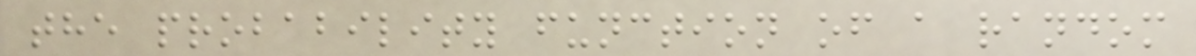the probability function of a random
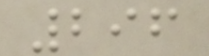296
